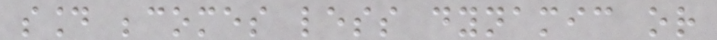sound becomes less dynamic or
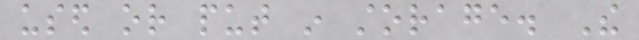used or put in storage. The
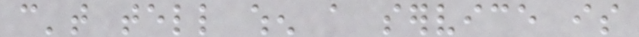can't tell when a service is
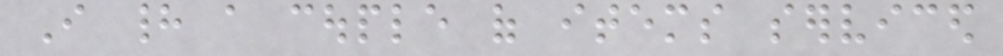I had a couple of items serviced
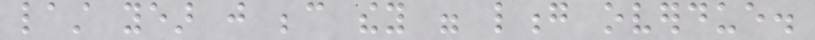last year just because they were long overdue.
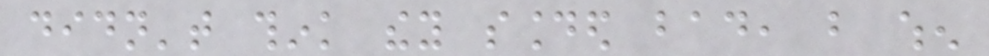didn't think they sounded bad, but when
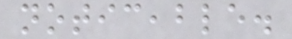noticeable.
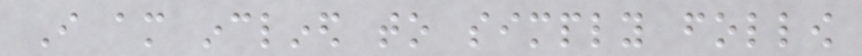I am inclined to simply follow
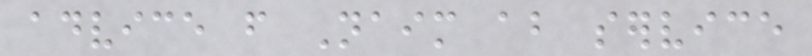advice from Naim about service
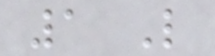1 Like
